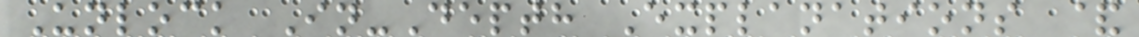Unlock In-Depth Explanations &
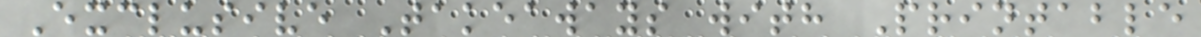Exclusive Takeaways with Printable
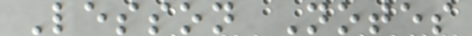Lesson Notes
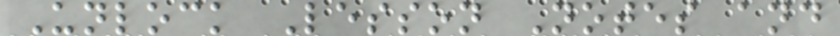Unlock Lesson Notes and
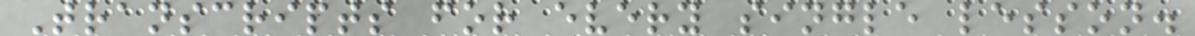Transcripts for every single lesson.
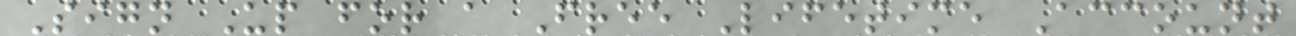Sign Up for a Free Lifetime Account
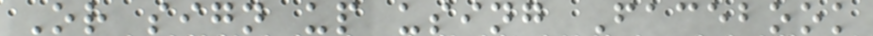Or sign up using Facebook
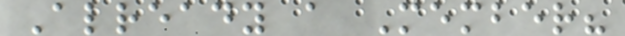Already a Member?
